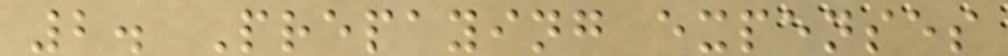2. Prepaying expenses
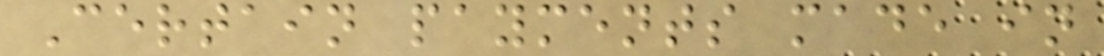Certain payments made in
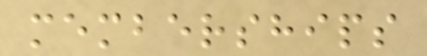memberships
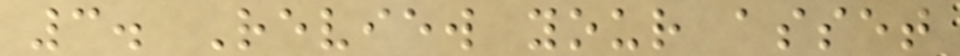3. Review your asset
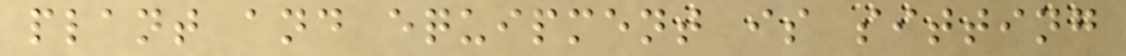plant and equipment is sitting
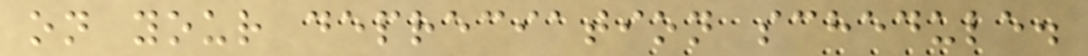on your depreciation schedule.
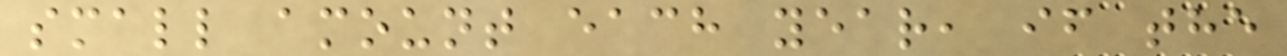small amount each year, if the
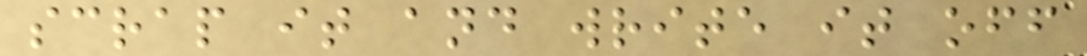scrap it and write it off
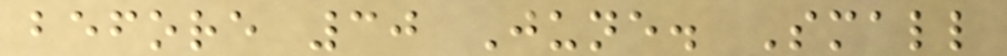before 30 June. Small
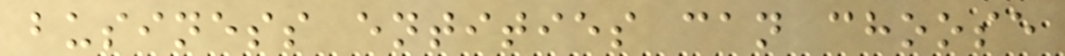business entities can choose
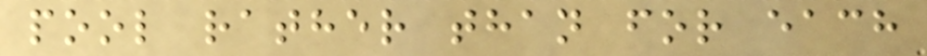pool rather than for each
